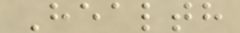Health
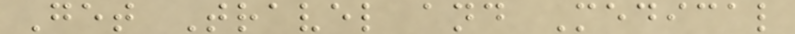Get Travel and Medical
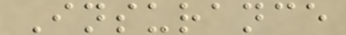Insurance
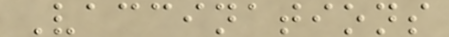Vaccinations
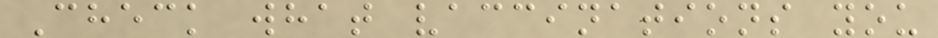Check what vaccinations you
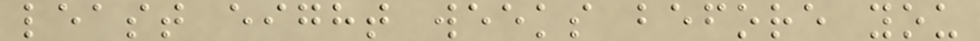least eight weeks before you
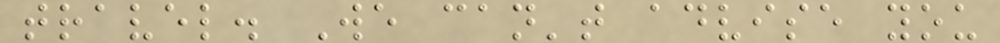travel. We can't advise you
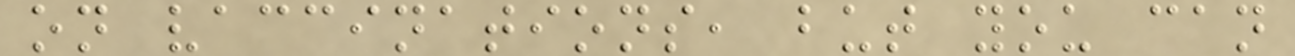on vaccinations, but you can
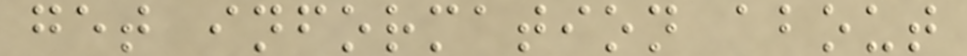get information about
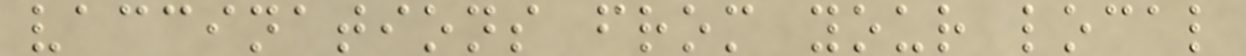vaccinations from your local
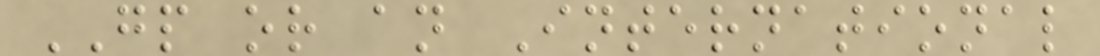GP or an International
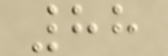88
